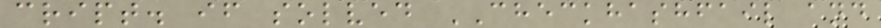cript. if solved CHECKHASHFAIL and
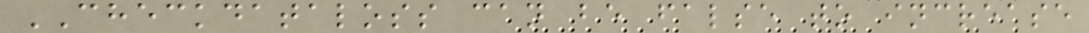CHECKDATALOSS can be false to increase
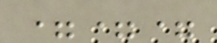===
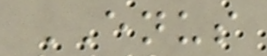ENUS
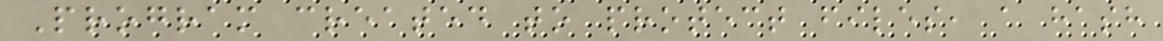Program created to protect files, a hash
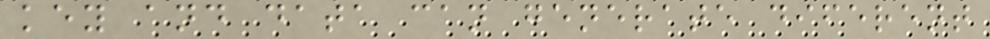key and data can generate diferent
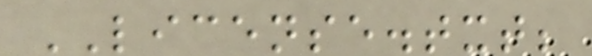LICENSE.txt;
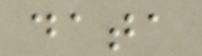data
